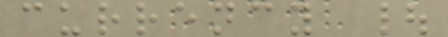currency |
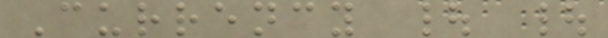Currency | |
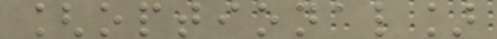[optional]
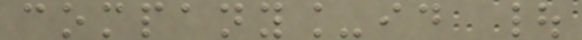company_id |
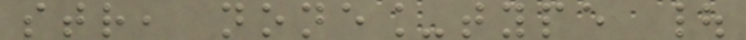str, none_type |
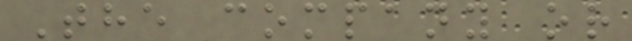The company or
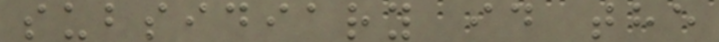subsidiary id the
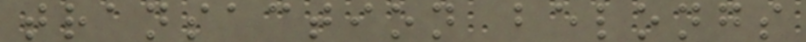transaction belongs
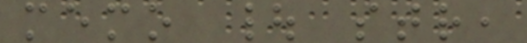memo | str,
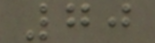70
